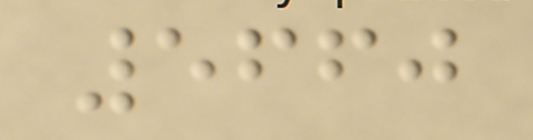5660
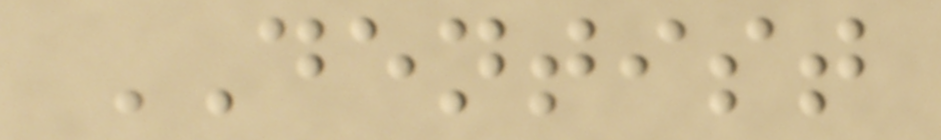DENTIST
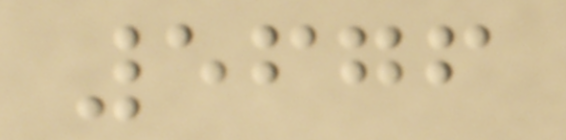5676
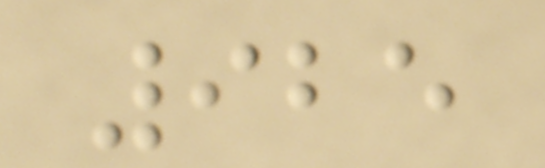925
